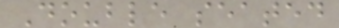Double seated
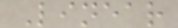Linear
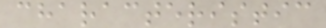characteristic
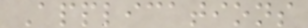Applications
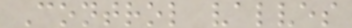Control valves
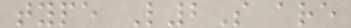type L2S are
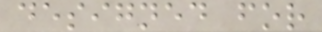designed for
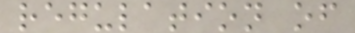regulation of
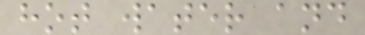hot water and
